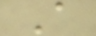A
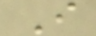I
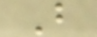B
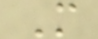M
